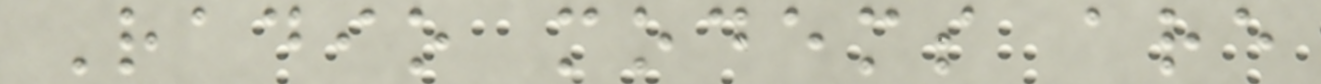Radio modems are
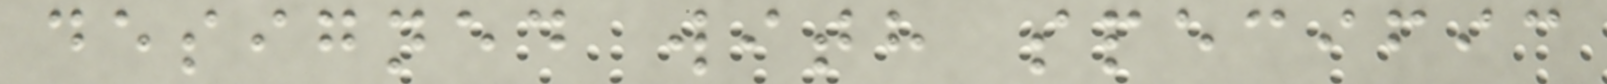designed with specific
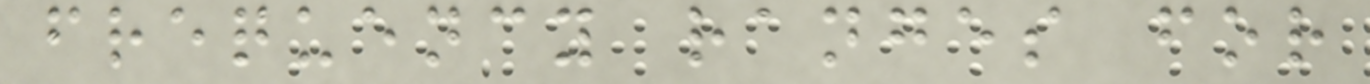frequency ranges for
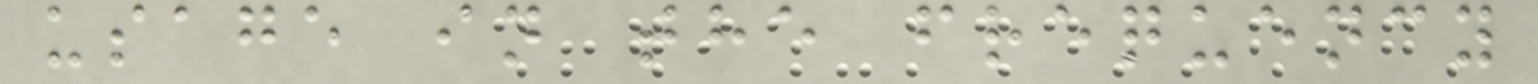usage in the frequency
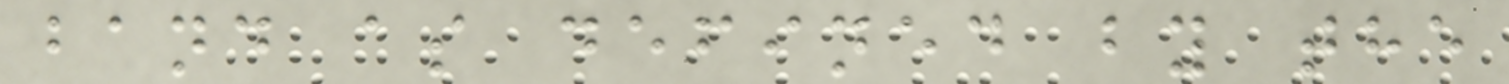band as defined by the
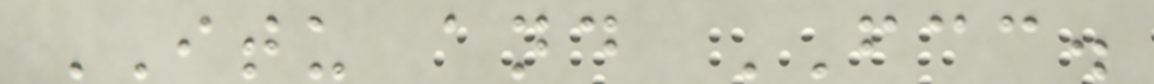ITU and FCC.
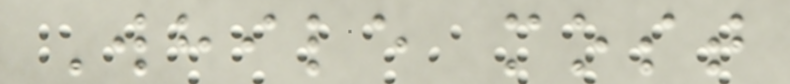While most
